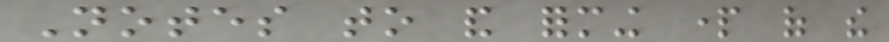Notes to and forming part of the
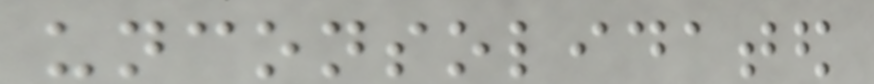unconsolidated
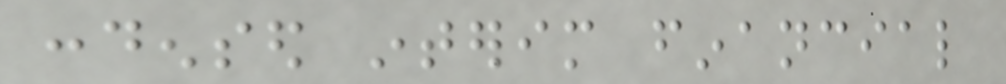condensed interim financial
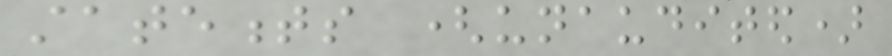statements (unaudited)
